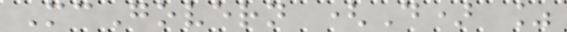McGovern (D) %
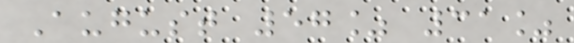August 57% 31%
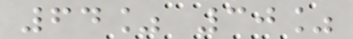64% 30%
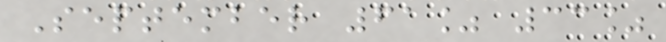September 61% 33%
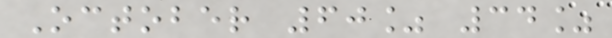October 60% 34%
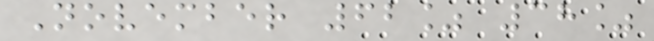November 62% 38%
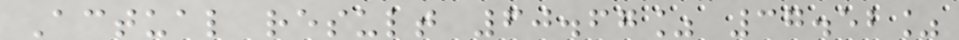Actual result 60.67% 37.52%
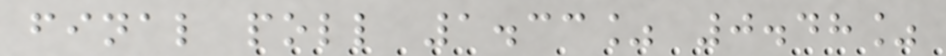final poll 1.33% 0.48%
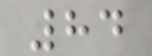84
